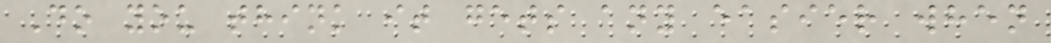Do you think it gets any easier when
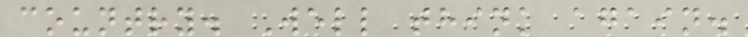country. Well think again.
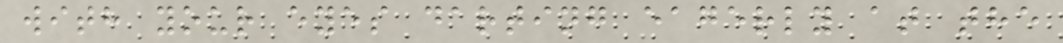with your eyes darting eagerly at the
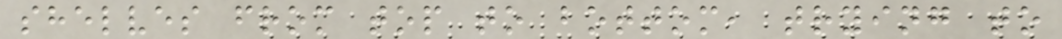shelves from top to bottom, trying to
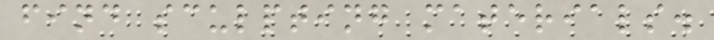find sculpting materials.
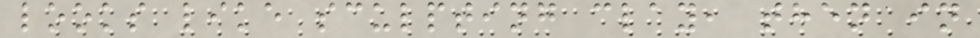looks like sculpting clay, then in
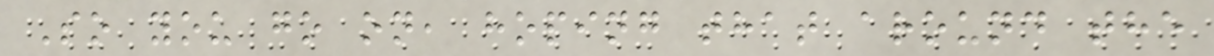So you go on, hoping that around the
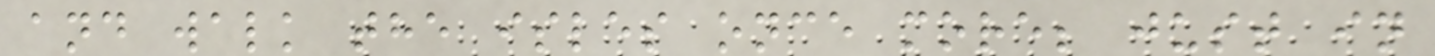and walk the isles once more; just in
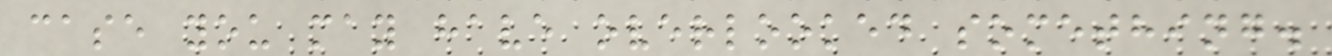case you may have overlooked something.
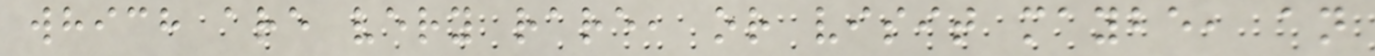which are very rare, or visit maybe, an
